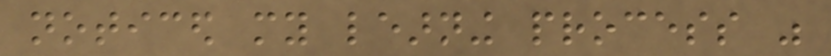noticed my learning process was
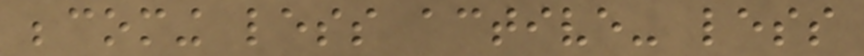becoming less active- less
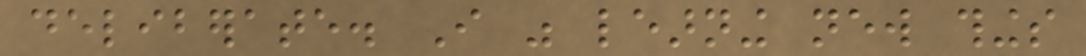deliberate. I was learning new things
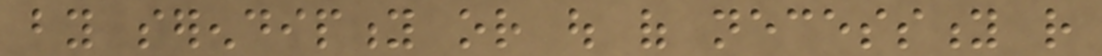by serendipity or out of necessity rather
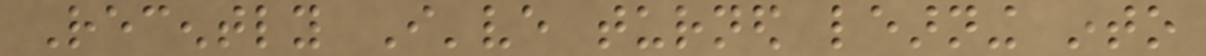Recently I've turned learning into
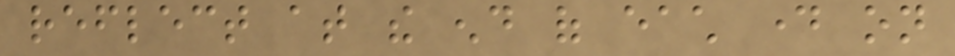reflect at the end of each day on
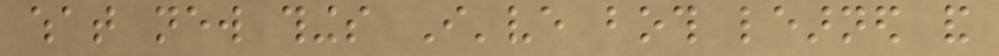what new things I've both learned and
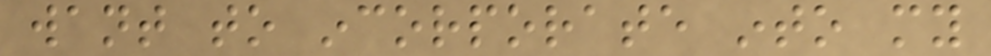want to incorporate into my
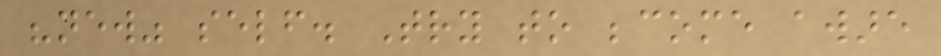"new" self. Try to become aware
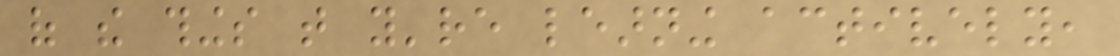of the things that you're learning actively,
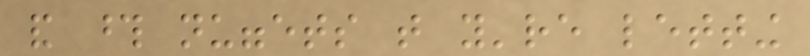and those nuggets that you're letting
